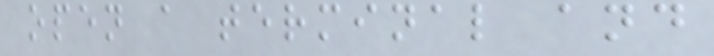open a terminal and
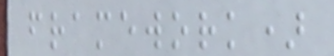framework)
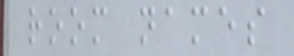room names
